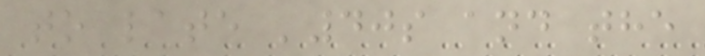to late '40s and the
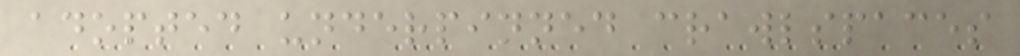adopted underpinned crawlspaces
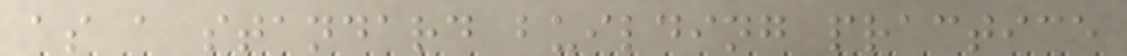as a standard building practice
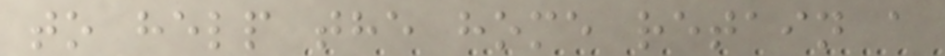to help the home retain a
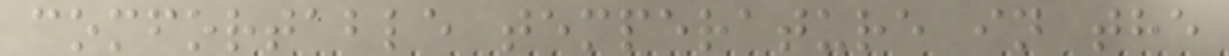comfortable temperature in the
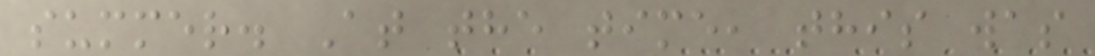summer. At the time, this was
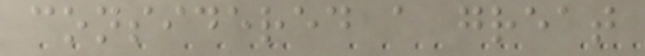considered a great
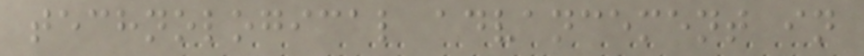technological advancement in
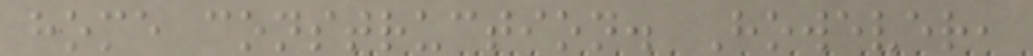home construction. However,
